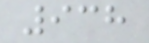938
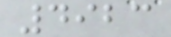4923
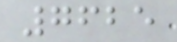7625
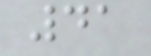41
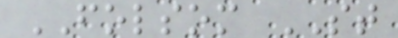FOLSOM ST
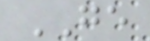GE
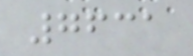7631
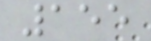155
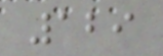129
